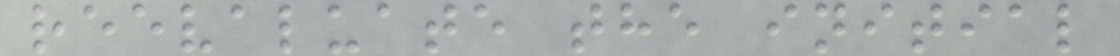reevaluate the initial
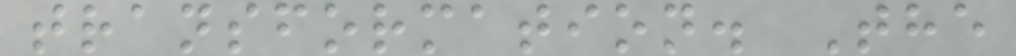transformation. The
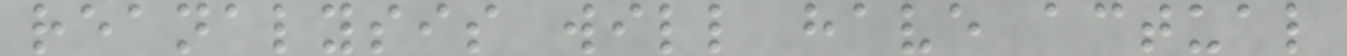reanalysis will have actual
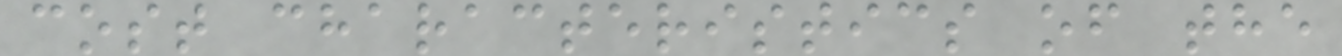cost characteristics of the
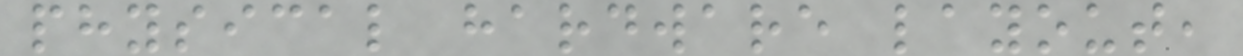physical hardware layout,
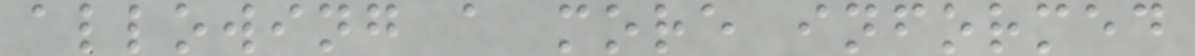allowing a more informed
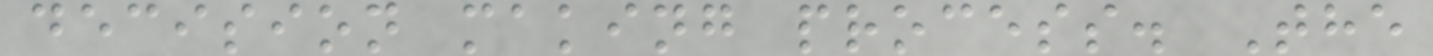decision making process. The
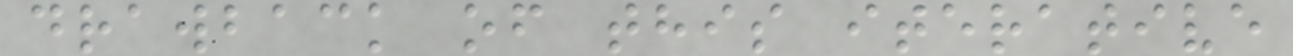drawback of this iterative
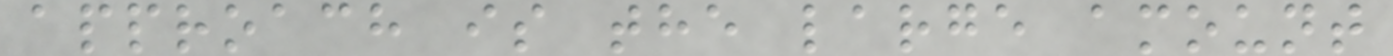approach is the large amount
